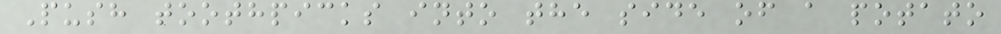Push toothpicks into the side of a potato
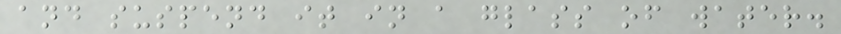and suspend it in a glass of water.
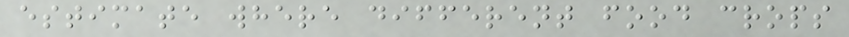estimate where different food crops
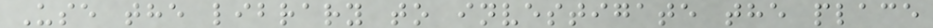Use the library to investigate the place
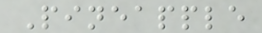Pineapple
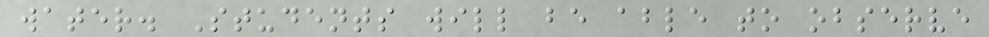water. Students will be able to observe
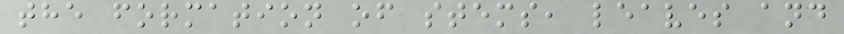the formation of stems, leaves and
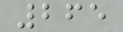265
